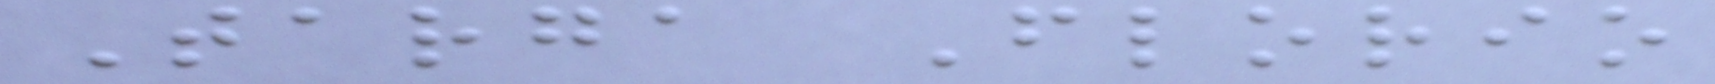Targa Florio
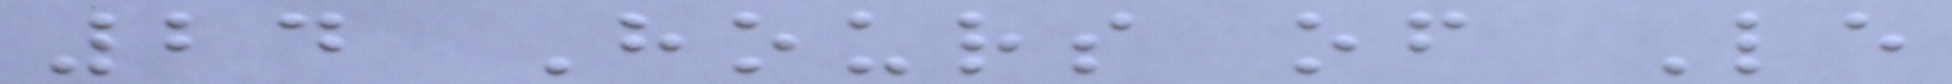24 Hours of Le
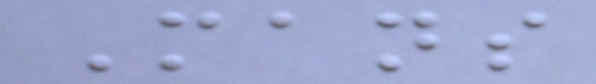Mans
